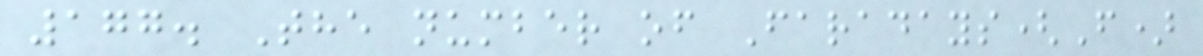177. The number of Faradays(F)
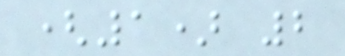(1) 2
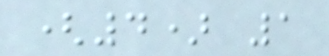(4) 1
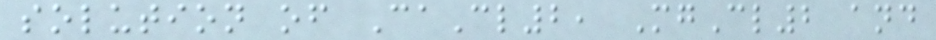solution of CaCl2, MgCl2 and
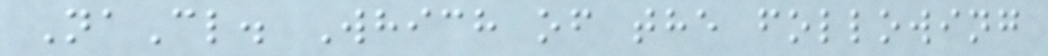NaCl. Which of the following
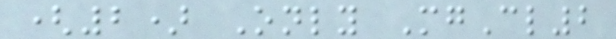(2) Only MgCl2
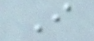I
